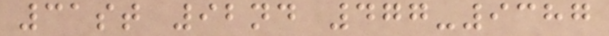31st 92nd 477-9387
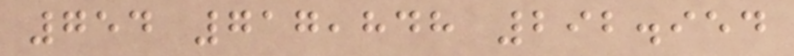754 717,848 292.954
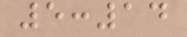5:14
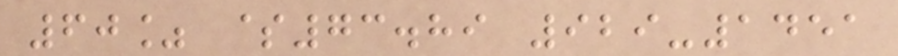60% $73.89 929-1451
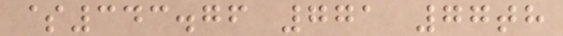$343.76 771 77th
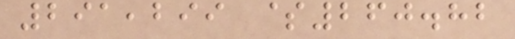291,299 $260.82
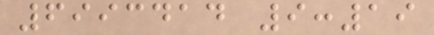6993414 9:19
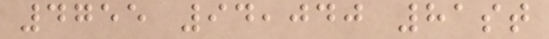4755 94,040 81st
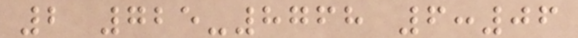2 725-8768 6:06
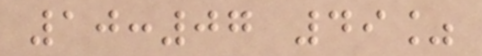10:07 49%
